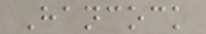Hancock
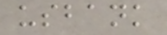usbank
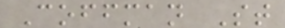Coffman St
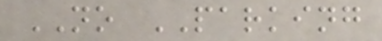NO PARKING
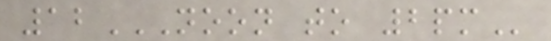12NOON TO 2PM
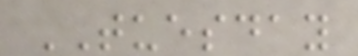TUESDAY
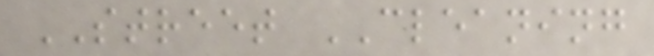STREET CLEANING
